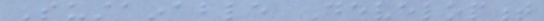Sustainable Development
